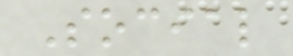Social
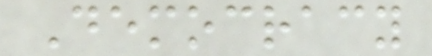Democracy
